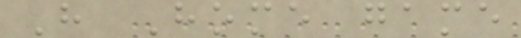H Home game
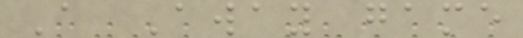A Away game
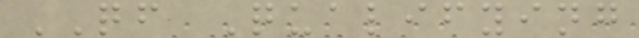QF Qualifying
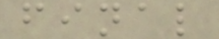final
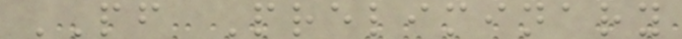PF Preliminary
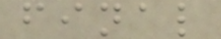final
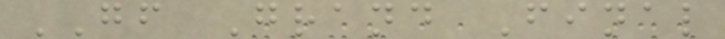GF Grand Final
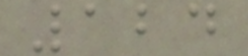124
